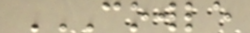COWLE
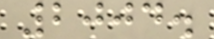2004.
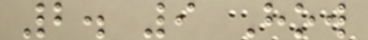2. 9 How
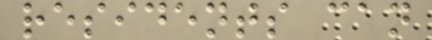residents can
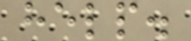help.
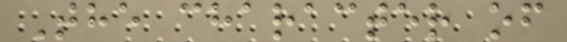The character of
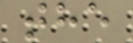the
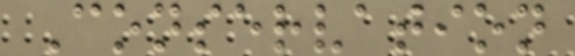Conservation
